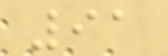91
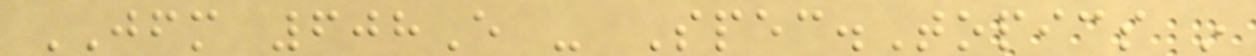JFM 608E - Spec.Topics in
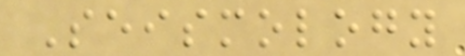Seismology
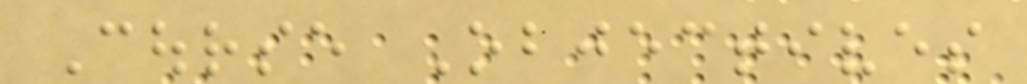Course Objectives
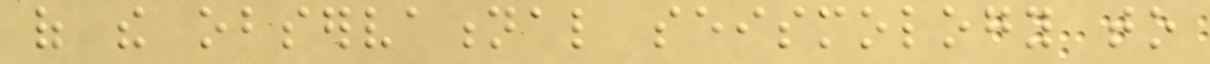of the observational seismology to
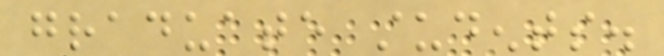graduate students.
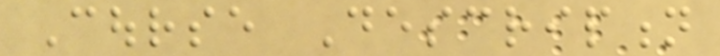Course Description
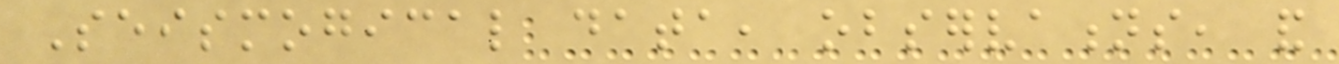Seismogical data, observations, and
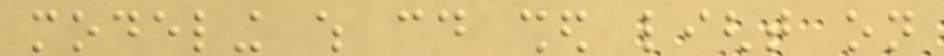modeling which could shed light on
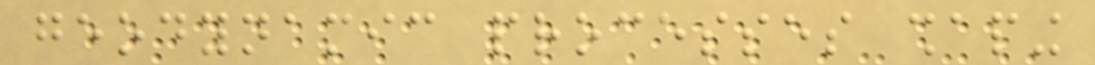geodynamic processes shaping
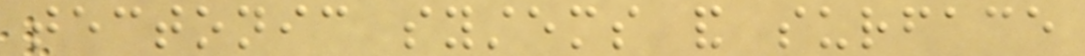tectonic systems and surface
